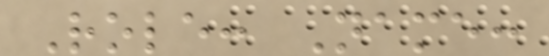Role: Name:
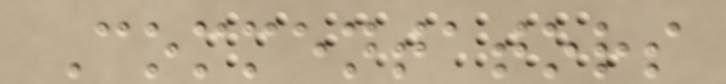Commentators
